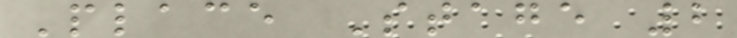Place Stage 2
